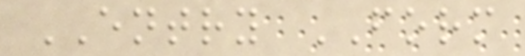ENTRY FORM
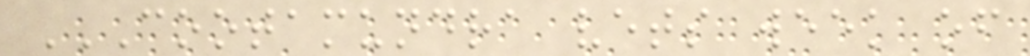COOTAMUNDRA VETS WEEK OF
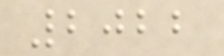2022
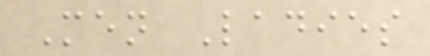Men Ladies
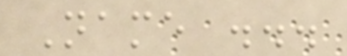Name ...
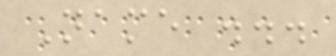Name ...
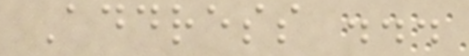Address ...
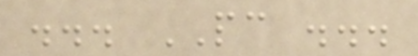... PC ...
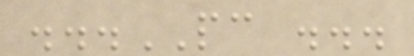...PC ...
